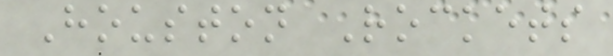Houston Rockets
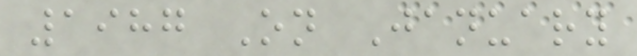1987 On January
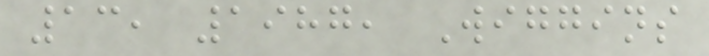13, 1987, Wiggins
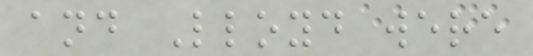and Lloyd were
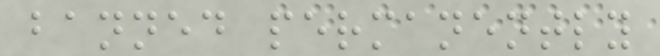banned permanently
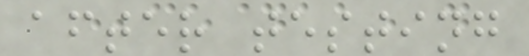after testing
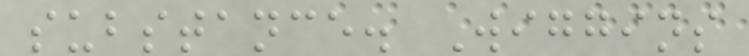substance. Wiggins
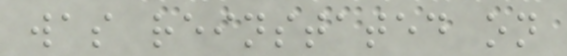was reinstated on
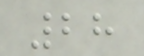28
